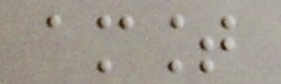amount
